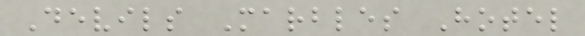Devils Marbles Hotel
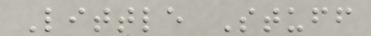Little Stuff
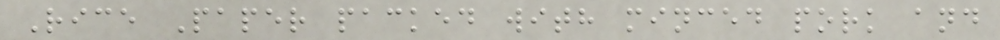Rice Paper packed with minced pork and
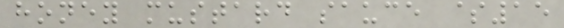honey mustard sauce $15
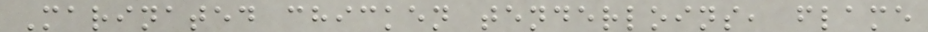Marinated chicken tenderloins, flame
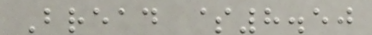Bread $8.50
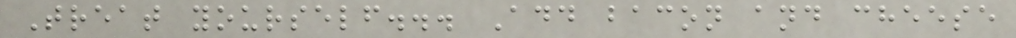Treat yourself... Add bacon and cheese
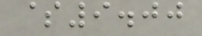$9.00
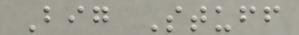Big Stuff
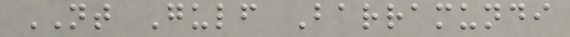NT Gulf Barramundi
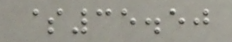$35.50
